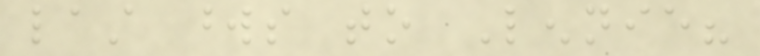last words to Lennie?
